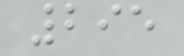295
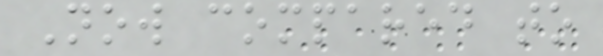Now compared to
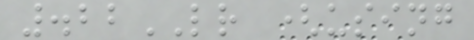.22LR (using
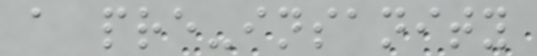a pre-insanity
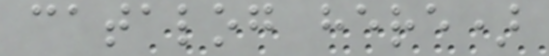catalog here)
